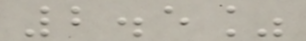2.5%
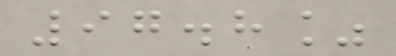97.8%
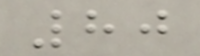80
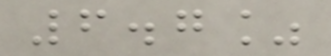6.7%
